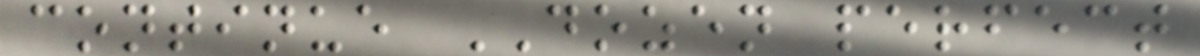continue DOZEN perfect
